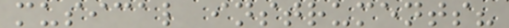musical instruments?
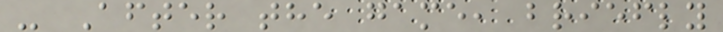- After the game, briefly
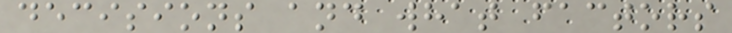decisions and what factors
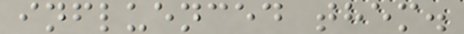influenced them.
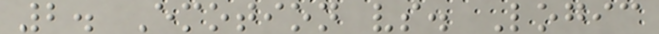2. Emotion vs. Logic
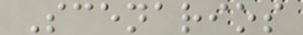Scenarios
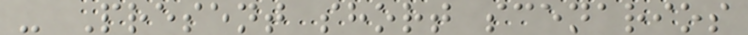- Present short scenarios
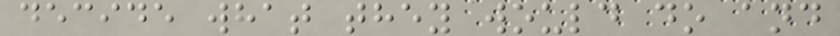decide what they would do and
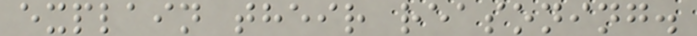explain their reasoning.
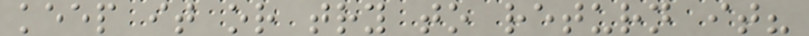keep it or try to return it?
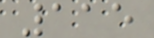115
